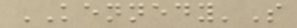KENNEDY'S
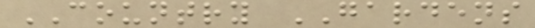COUNTRY GARDENS
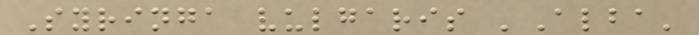Syringa vulgaris 'Alba'
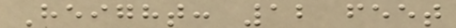Height: 12 feet
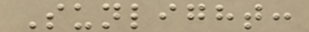Sunlight:
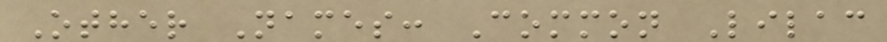Other Names: Common Lilac
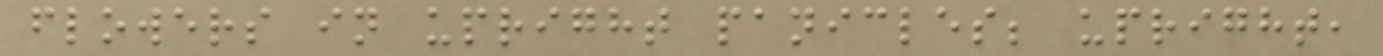flowers in upright panicles; upright,
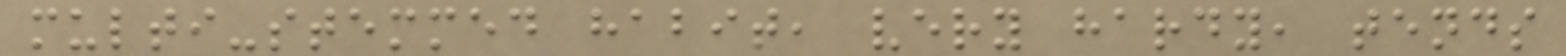multi-stemmed habit, very hardy, tends
